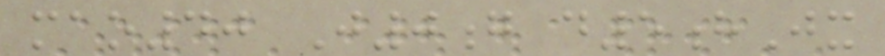mao40 J0g d5hJx
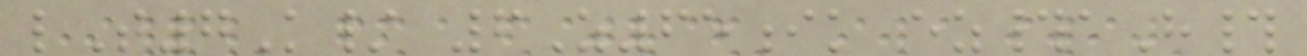lT7K/ 6Z65ik ez#aH#
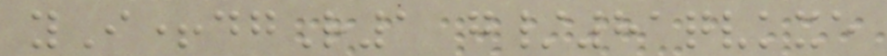yI+dgR1 g/81qvkxe
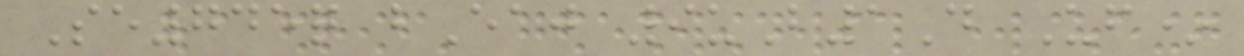Se745q bEaj 9uB1D Uf*
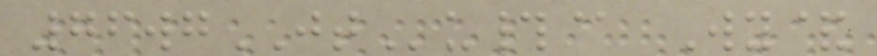76wgJTu#@ Wy&
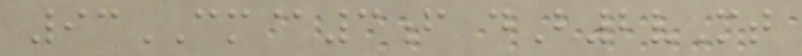93CM@3f dB2vMt
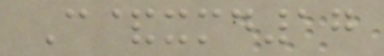C&xmd17
